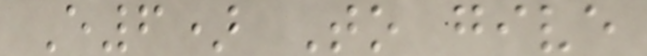E6) To give
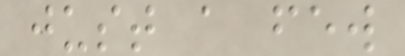just a few
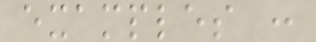examples :
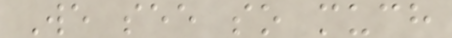We see so much
